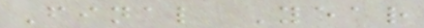Final Year
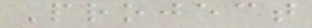Project
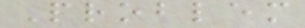Problem
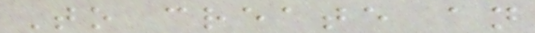To create an
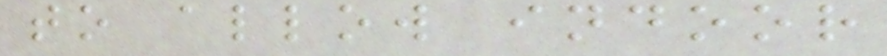to allow indoor
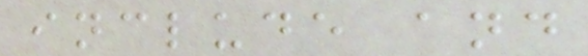include and
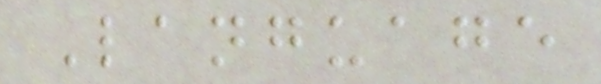Language
